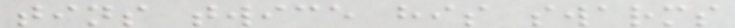tins twice his swarms
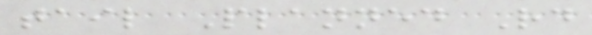tail Planned Rd
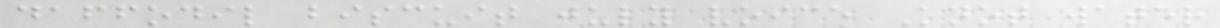daffodil biscuit july voice Knot water
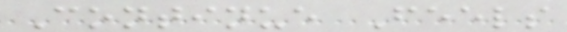Continue Feels
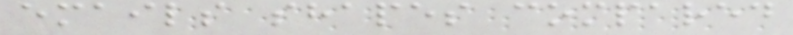emails shapes compared
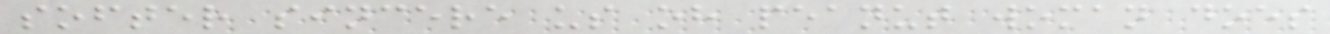softer sincere us oh peanut woman does
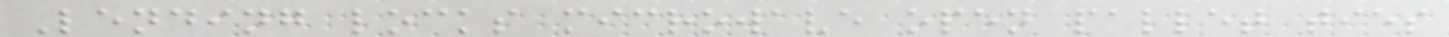Lending locks microwave open pallet ties
